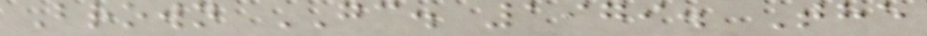Brown GC. 1979. The
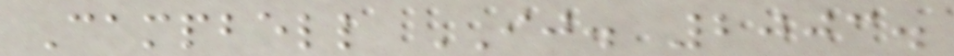Campbell IJ. 2003.
